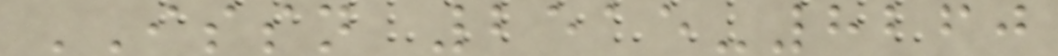ISSN 2515-8260
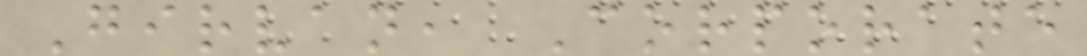Girvan, Corporate
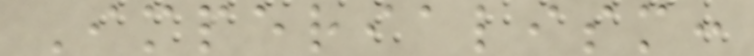Imperialism:
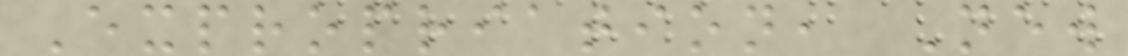Expropriation, New
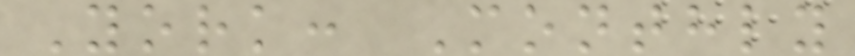York: Monthly
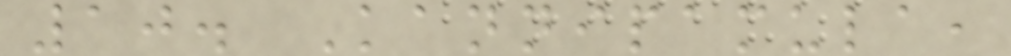10. Kannipamula,
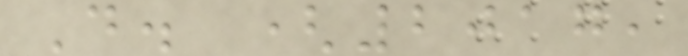D. (2017,
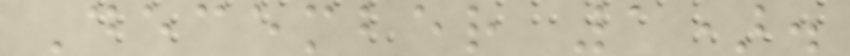December 1).
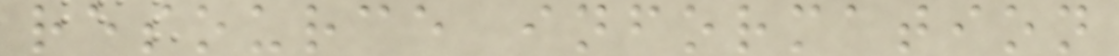resource information
